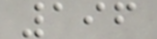196
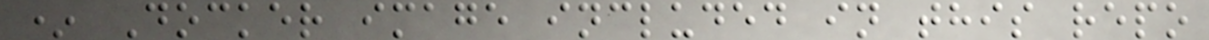* Docker image included in this repo
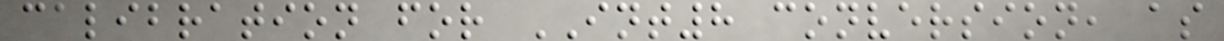calibration for INT8 conversion, as
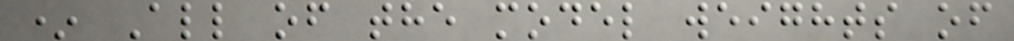* All of the model weights of
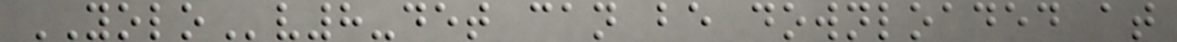YOLOv8-det can be downloaded at
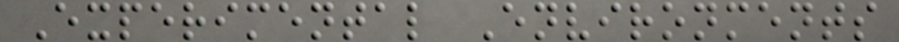Experimental Environments
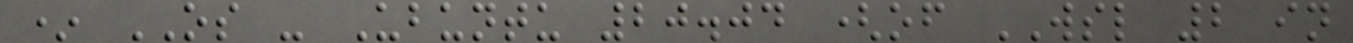* OS - Ubuntu 20.04 (of WSL 2 in
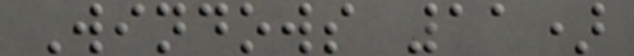Windows 11)
